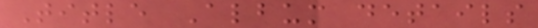Title Album details
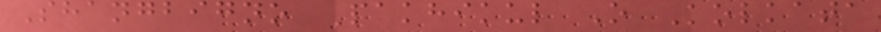Shangbigno Pakhikul O Kolkata
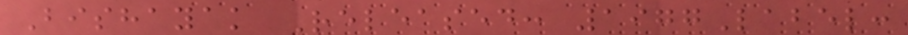Bishayak Released: 1977Label:
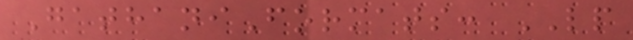GathaniFormats: LP
